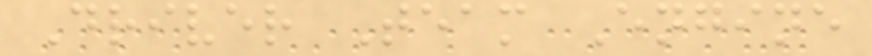Driver Team Engine
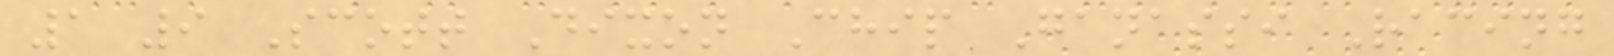1 9 Scott Dixon Chip Ganassi Racing
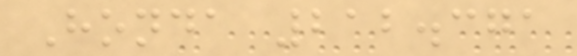Honda 212.371
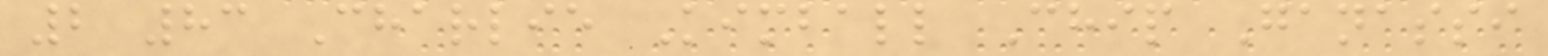2 83 Charlie Kimball Chip Ganassi
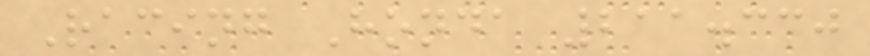Racing Honda 211.330
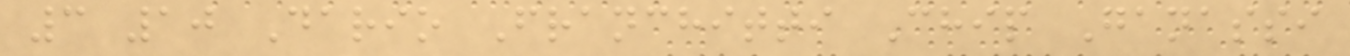3 10 Dario Franchitti Chip Ganassi
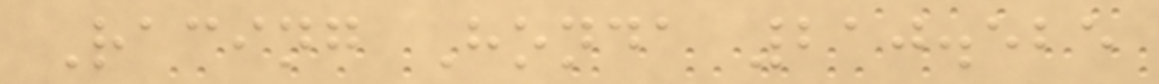Racing Honda 210.525
